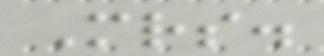Mrs.
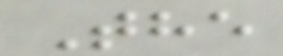The
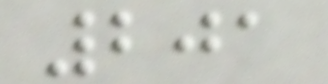201
